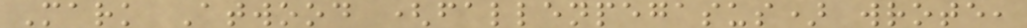Mark Atwood (fallenpegasus) wrote,
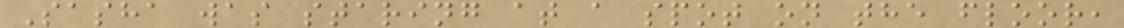Sasha was staring at a spot on the floor,
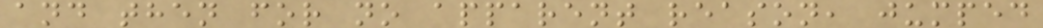and then for no apparent reason, jumped
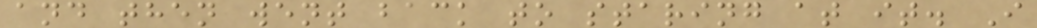and then went back to staring at it. I
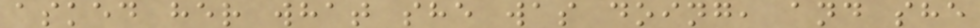asked her what she was doing, and she
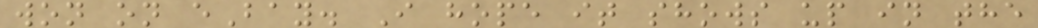won on eBay. I hope it shows up in the
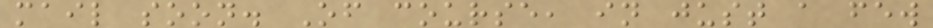mail soon. Of course, in just a few
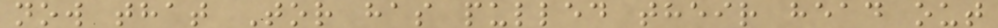now that Tor has pulled their head out
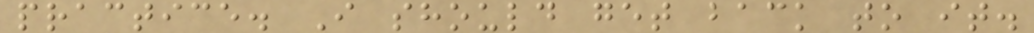practice. I should get back to it.
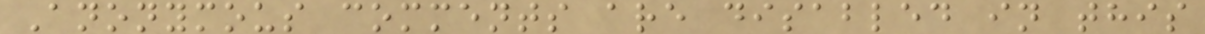Anonymous comments are disabled in this
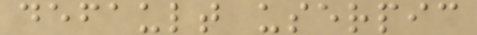default userpic
